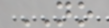NO
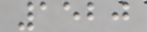1520
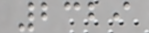2329
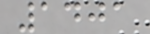1401
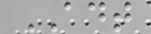ADT
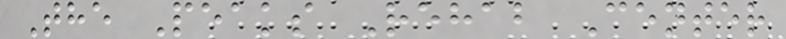The Peaks Rehab Center
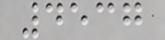4537
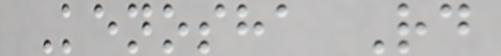Kenosha Rd
